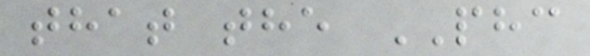that the PHC
